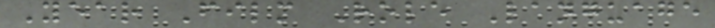Year Film Role Language
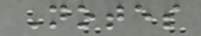Notes
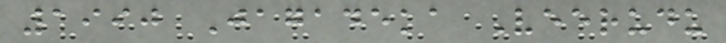1990 Jagadeka Veerudu
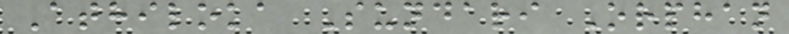Athiloka Sundari Orphan
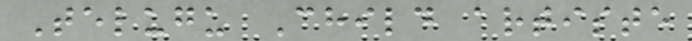Telugu Child artiste
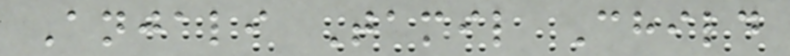Anjali Tamil Child
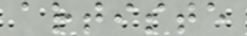artiste
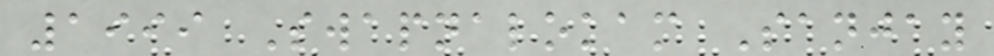1999 Swapnalokam Sanjay
